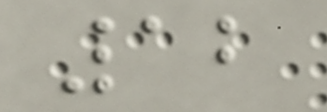12
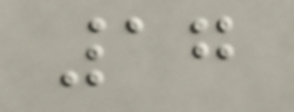17
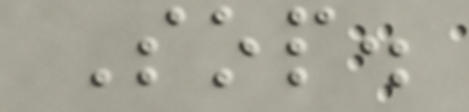Sop.
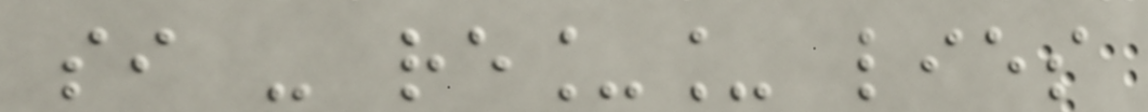si - re__ lies
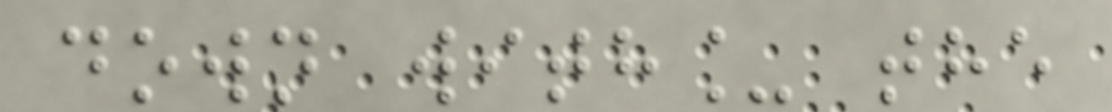down with_ the
